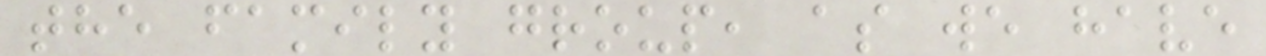the family group, as we have
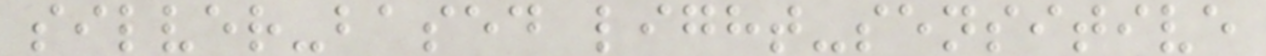silver-based light-sensitive
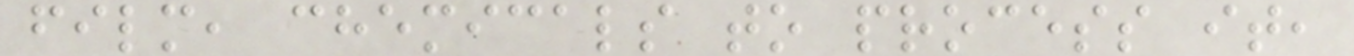film, chemicals to process it,
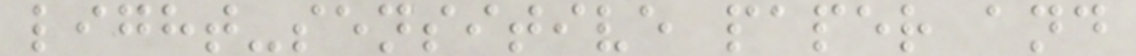light-sensitive paper and
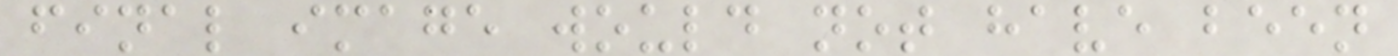final image would not have been
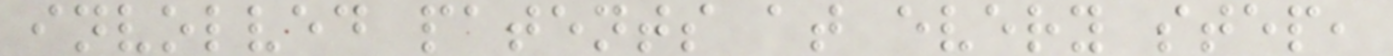involved patents at every step,
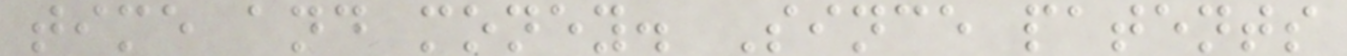time and money. Since patents
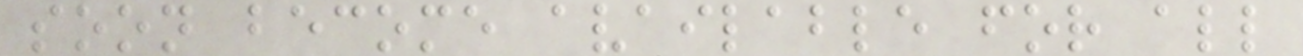soon become available for all
